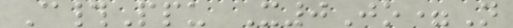C#Ppu X0Jo=N
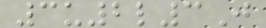3u2l3J
